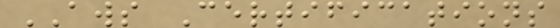AWS Certifications
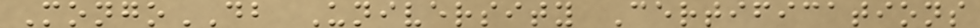MongoDB University Certifications
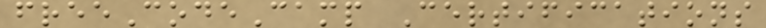freeCodeCamp Certifications
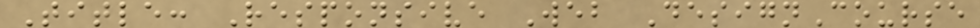Title: Responsive Web DesignCourse
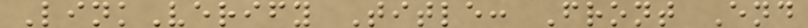LinkVerify Title: Front End
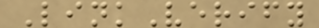LinkVerify
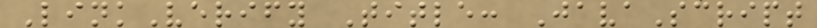LinkVerify Title: JavaScript
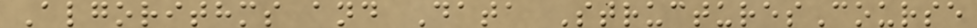Algorithms and Data StructuresCourse
